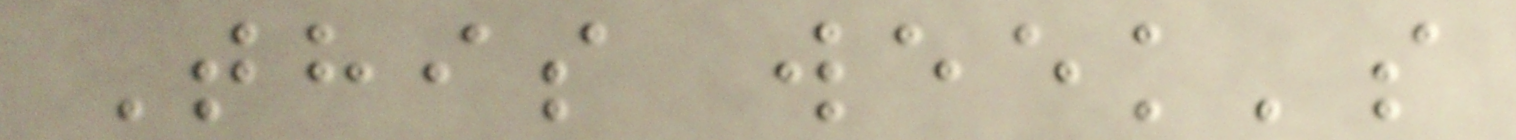This week's
